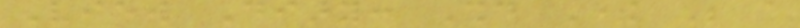View Diary: Should There Be a
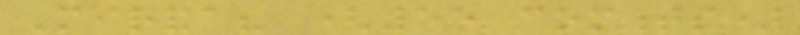Miranda? (55 comments)
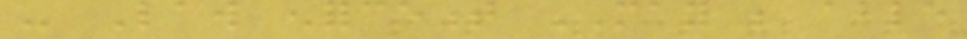- Law enforcement MAY be able
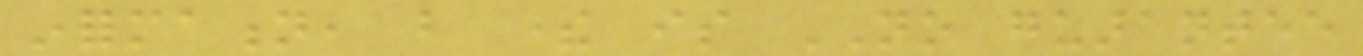information, but there is NO guarantee
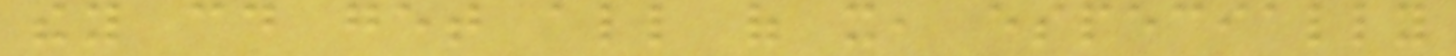they could get all of it, especially
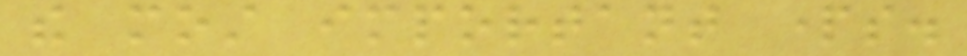the most important parts.
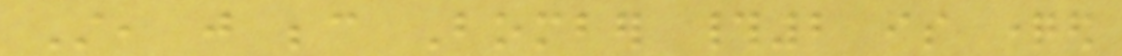Still, just because Bomber #2 is questioned
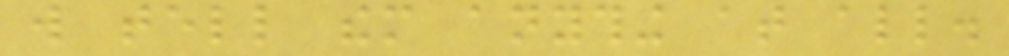will tell them anything at all.
